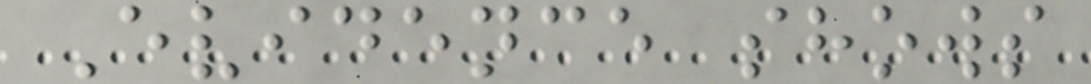Evidence shows
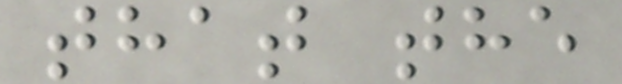that the
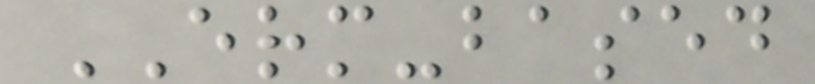ERM-based
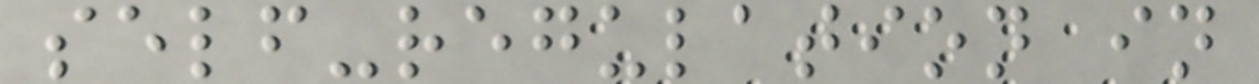self-regulation in
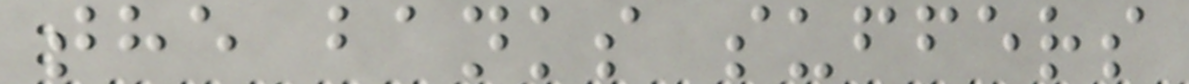the banks suffers
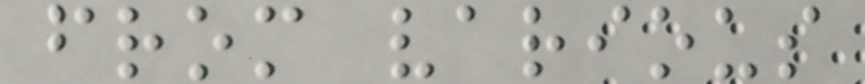from various
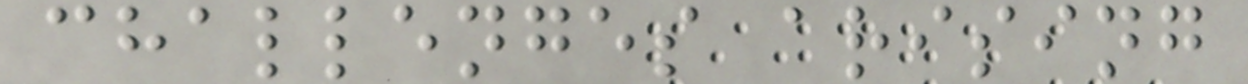challenges arising
